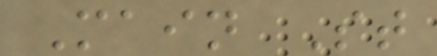Main St
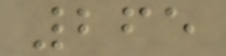265
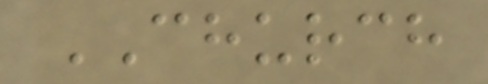CHURCH
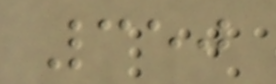350
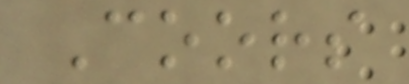Coors
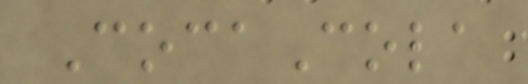CocaCola
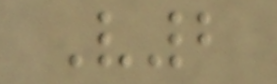V2
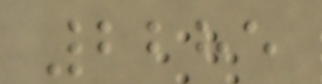2285
